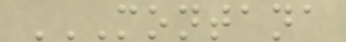MONTANA
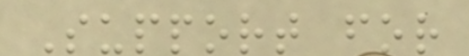Support for
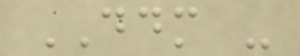DDM -
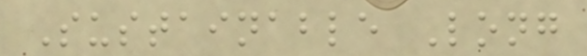Sustainable Long
